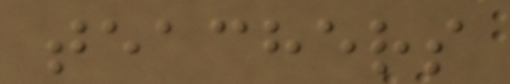teachers
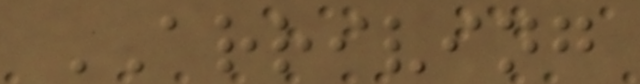ARRIVING
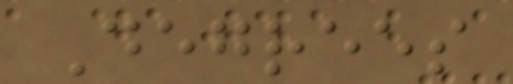Degrees
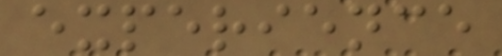experience
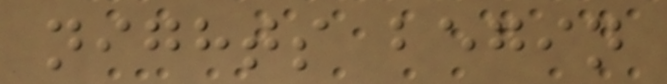nights begin
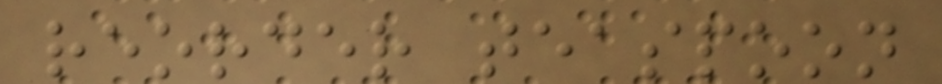reorder teaspoon
